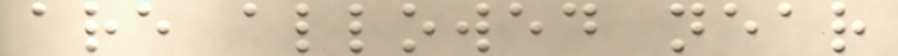are allowed near
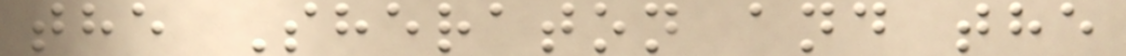the Sheraton and the
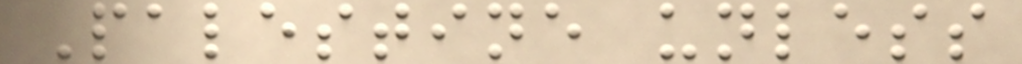Palestine unless
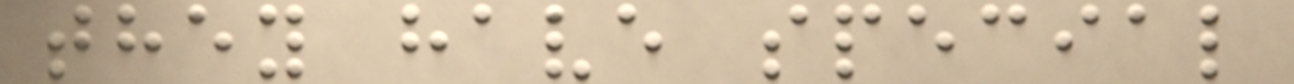they have special
